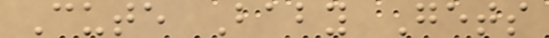Cute Baby Gets
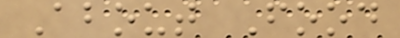About Food
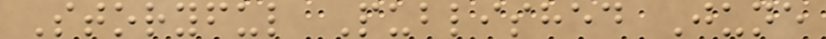Storyful Published June
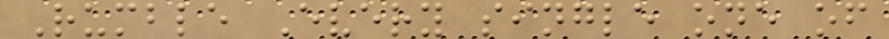Rumble Every single one of
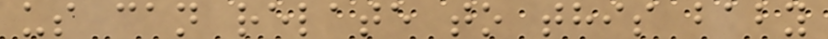us can relate to this baby
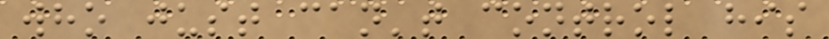who just can't control his
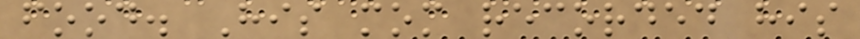food. His mom recorded his
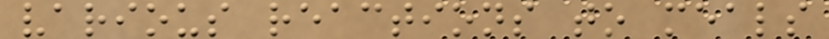various reactions to meals
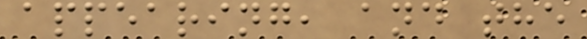appearing, and the
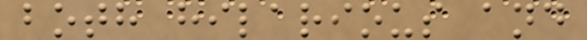both hilarious and
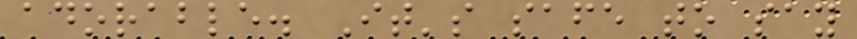adorable. It's safe to say
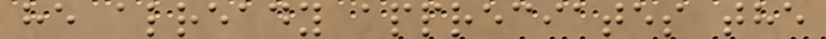he already appreciates the
